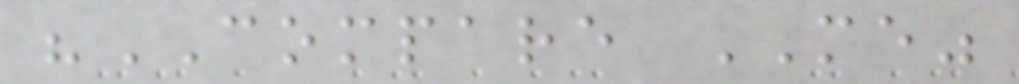"COMPARE ME"
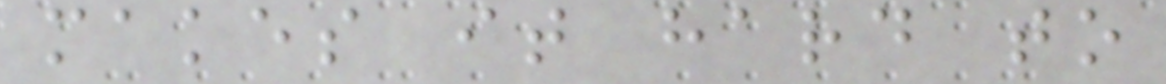makes it hard to
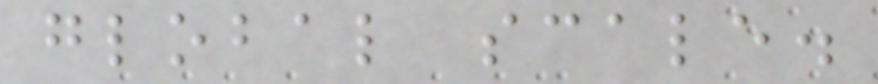global scale.
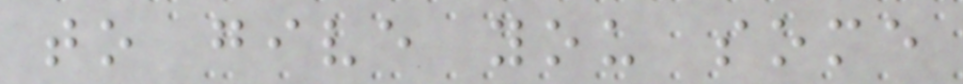to give you some
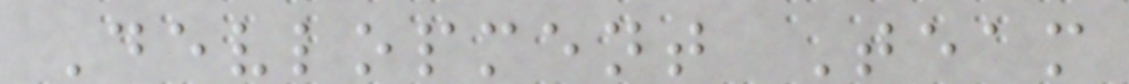Devlopment Team
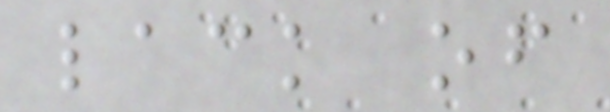lack of
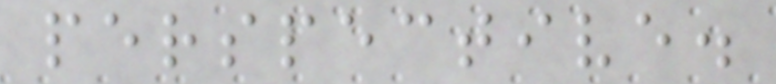perspective.
